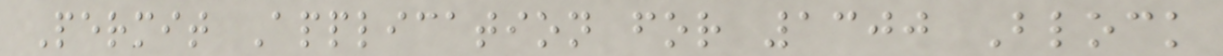Permit Application for 1300 Block
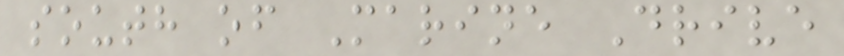south of Marine Drive
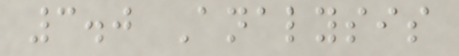3.0 Analysis
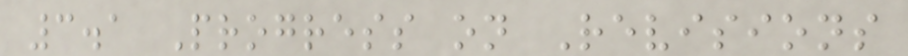3.1 Progress on Revisions
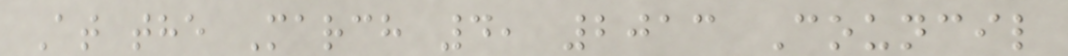At the March 4, 2013 Council
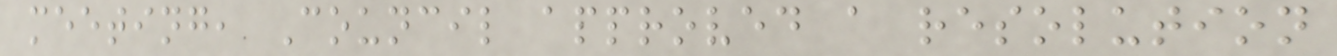meeting, Council approved a resolution
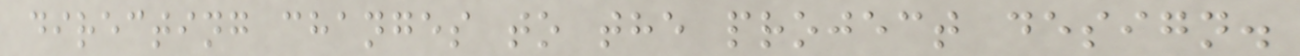directing changes to the project design.
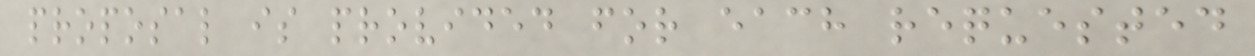proposal is provided for each requested
